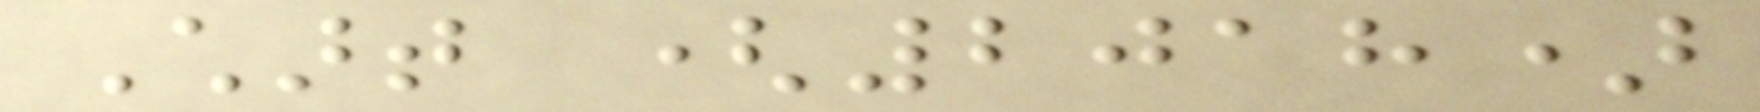Chart (2018)
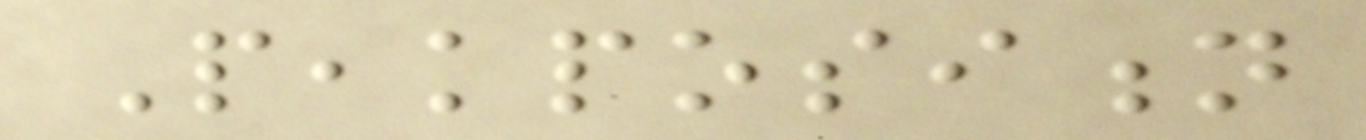Peakposition
